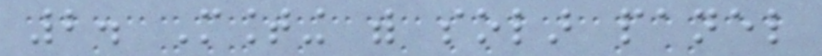2. Mounting with solar panel
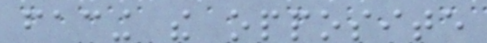facing the opposite
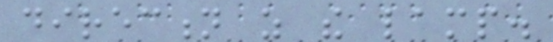direction as the lamp.
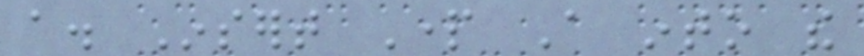a. Insert Part A into the
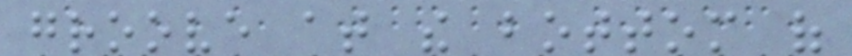groove at the bottom of
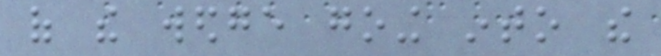of the wedge going into the
